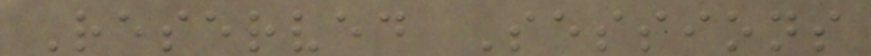Reserved Sessions
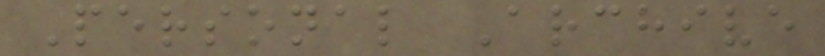Personal Archive
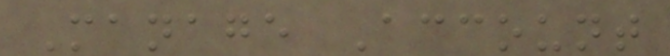Manage Account
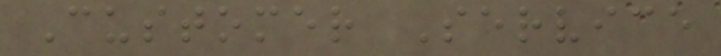Customer Service
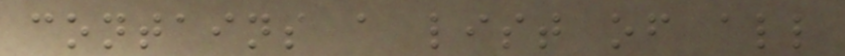contains a list of all
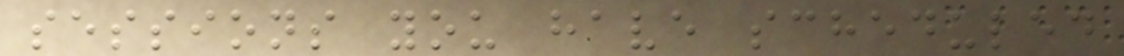sessions you have scheduled
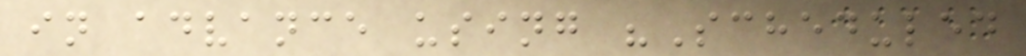in advance using "Scheduled
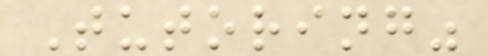Tutoring"
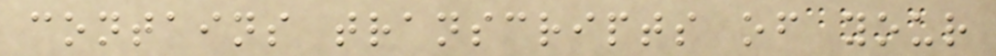contains transcripts of your
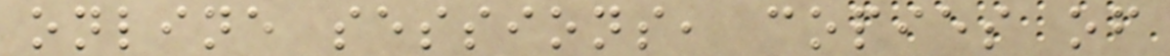online sessions, copies of
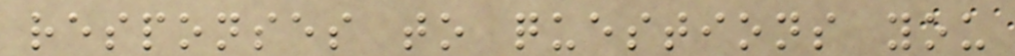responses to questions you
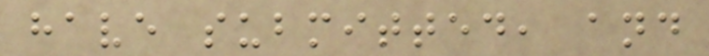have submitted, and
